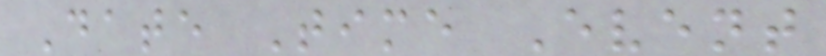Date Time Event
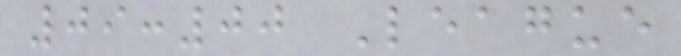09:00 League
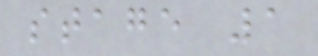stage 1
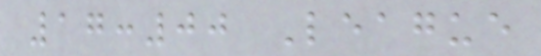17:00 League
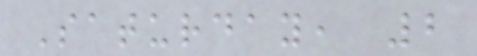Saturday, 2
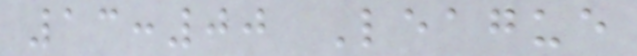13:00 League
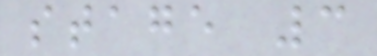stage 3
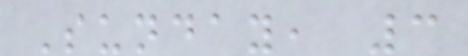Sunday, 3
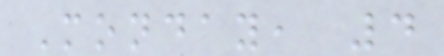Monday, 4
